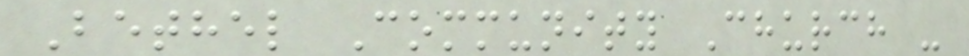Bethel Community Church -
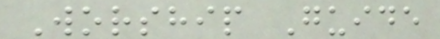Worship Guide
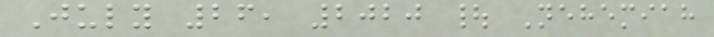July 26, 2020 | Nehemiah
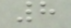8
